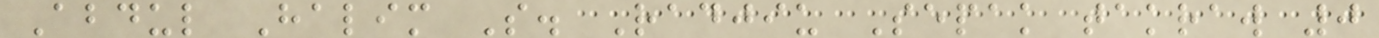Abdul Halim S. Radjiu Sepak takraw 0
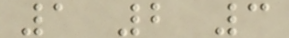1 2 3
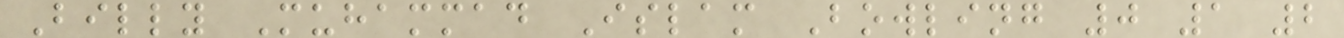Billy Muhammad Islam Bowling 0 1 2
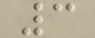3
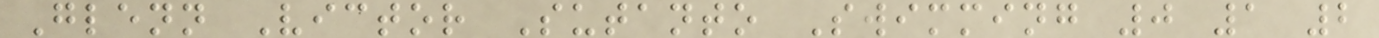Glenn Victor Sutanto Swimming 0 1 2
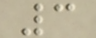3
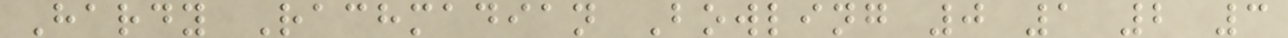Hardy Rachmadian Bowling 0 1 2 3
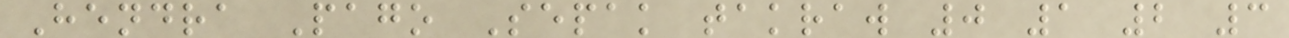Hendra Pago Sepak takraw 0 1 2 3
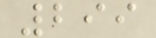299
